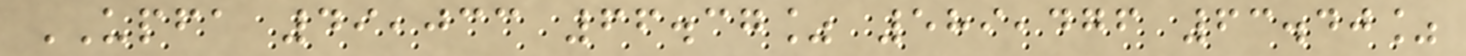UPFA 49,033 66.37% 589,476 63.40%
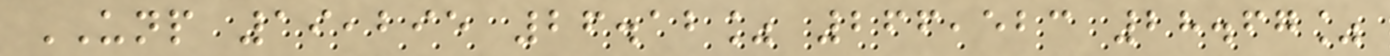UNP 19,295 26.12% 266,523 28.67%
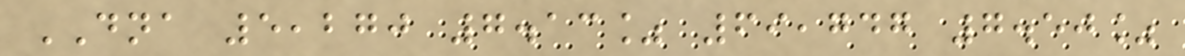DNA 5,270 7.13% 69,747 7.50%
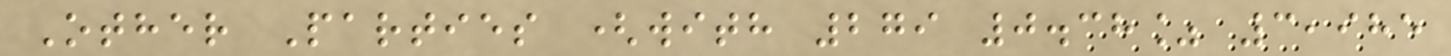Other Parties (with 279 0.38% 3,985
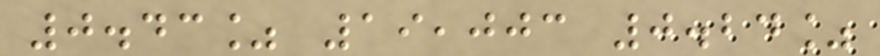0.43% 19,003 0.24%
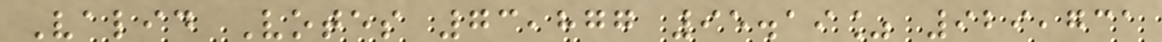Valid Votes 73,877 95.19% 929,731
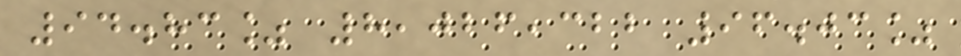94.83% 8,026,322 96.03%
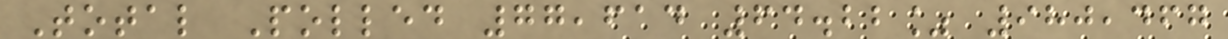Total Polled 77,614 64.22% 980,467
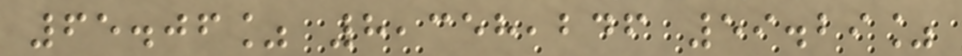65.06% 8,358,246 59.29%
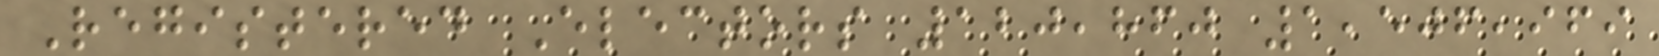Registered Electors 120,860 1,506,969
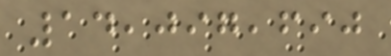14,097,690
